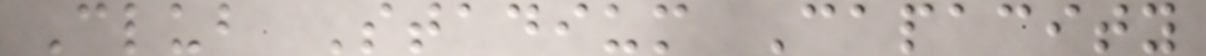Club Stadium Capacity
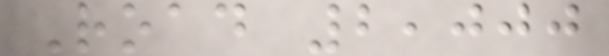Road 2,000
